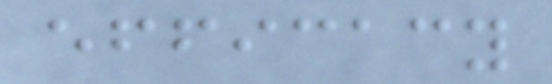efficacy
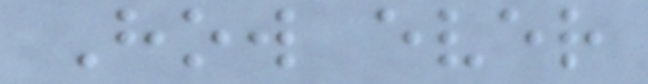How ever
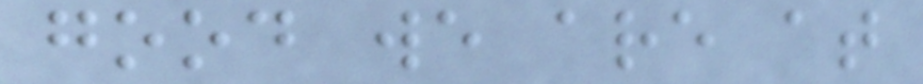good we are at
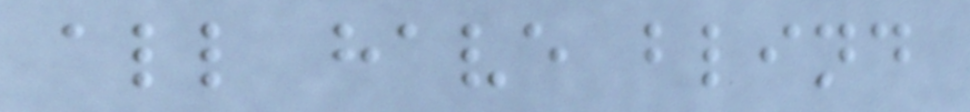all have blind
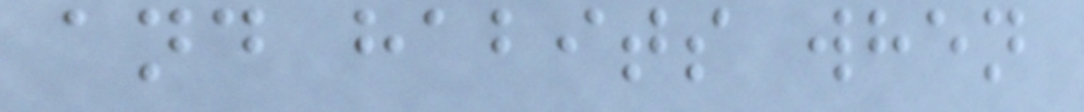and habits when
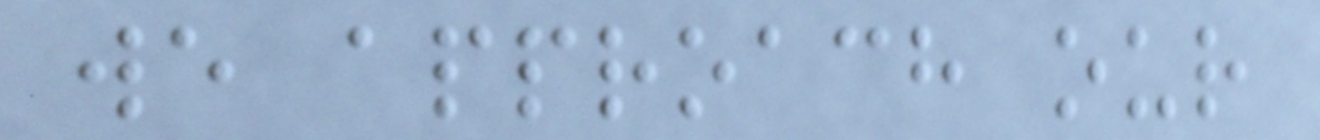we approach our
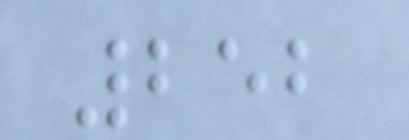252
